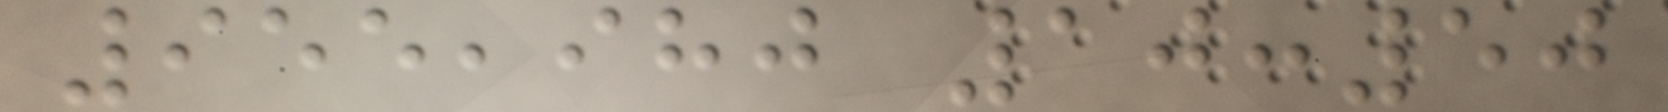955,980 10:50
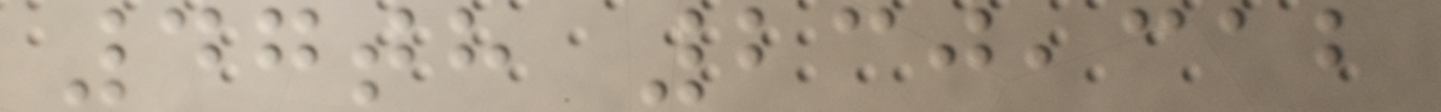47th 230,312
